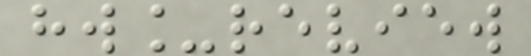hw_review
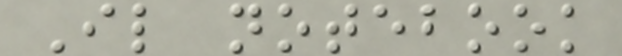Il notebook
